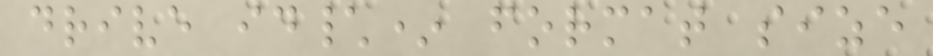drive id\* format size
